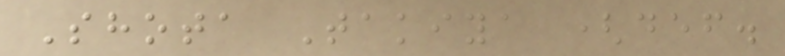Shota Takiya (def.
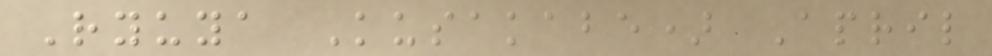Ryuya Kusakabe) April
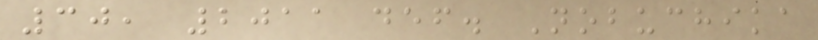30, 2011 def. Nobuchika
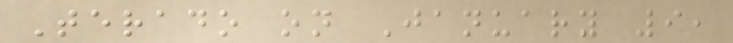Terado on January 9,
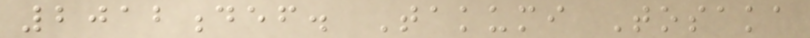2012def. Takumi Tosaka
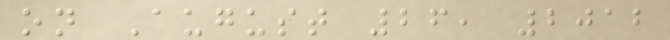on August 26, 2012
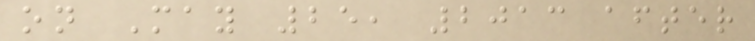on May 25, 2013 after
